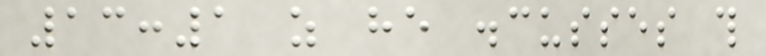13:1 as he discusses this
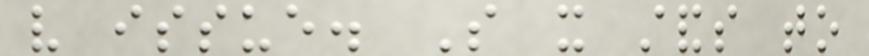very issue. So it stands to
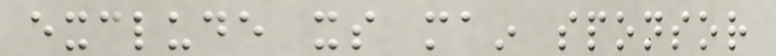exclude its main sponsor
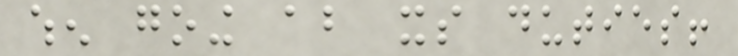when going about its duties!
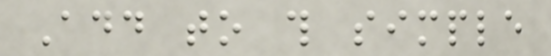Add to this simple
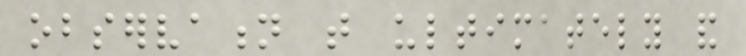observation that ultimately and
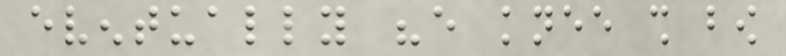eventually "every knee shall bow
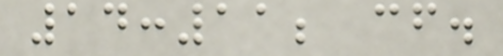14:11; cf.
